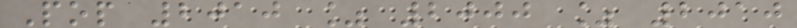Pop 2010 % 2000 % 2010
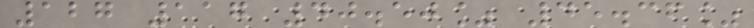127 117 40.50% 45.36%
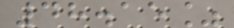48.15%
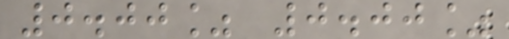0.00% 0.00%
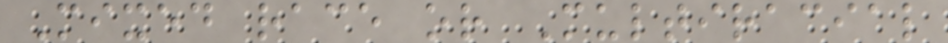Mixed race or Multiracial
